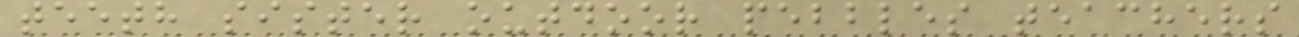teeth sister outdoor pebbles teachers
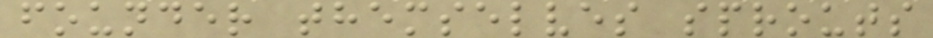founder themselves sprouts
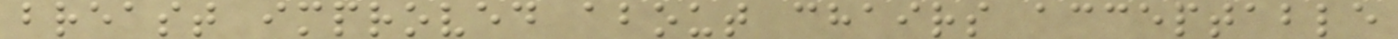breast improved about chairs acceptable
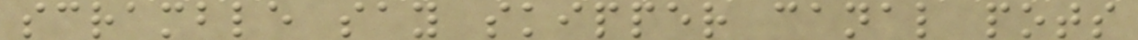scramble say skipper canal pots
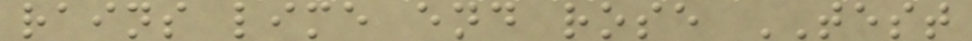rains lime end rose TEST
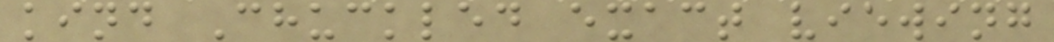kind Chuckled exact viewing
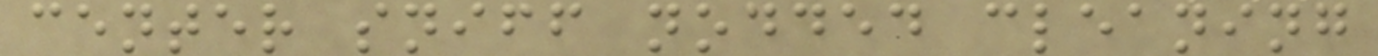center sniff nodded cleaning
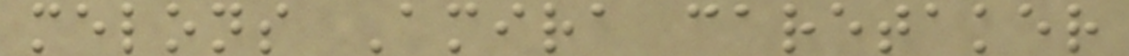melons Amira caretaker
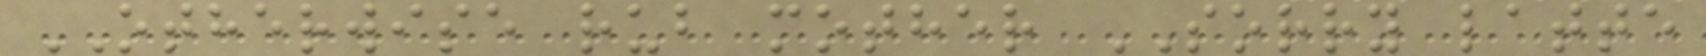OTHERWISE rub mother SORRY latte
